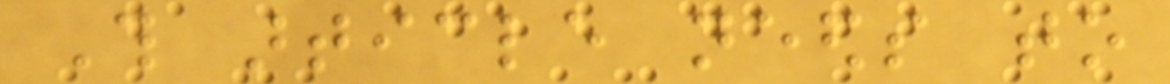This article needs to
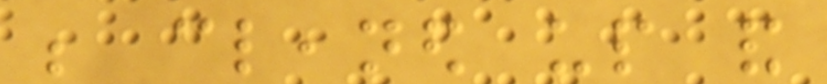be cleaned up and
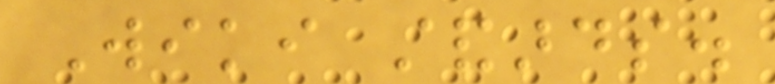Wiki standards.
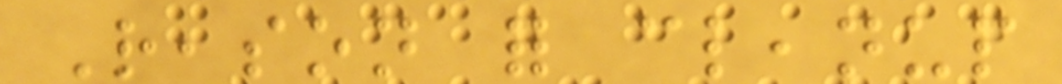Reason for cleanup
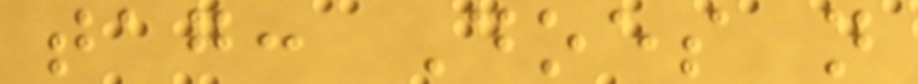tag: Does not
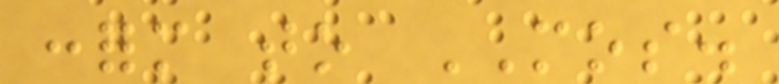conform to MOS.
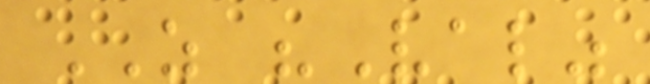AS "Val"
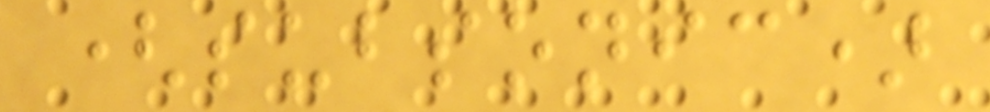(subsonic)
